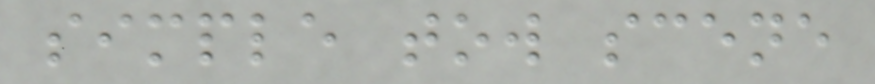simple tow scene
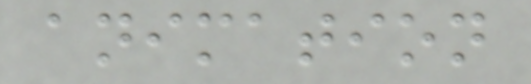animation
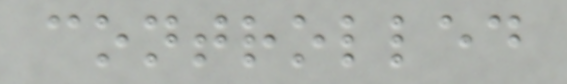controlled
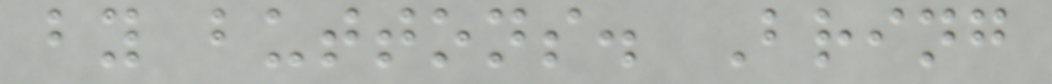by buttons. Bring
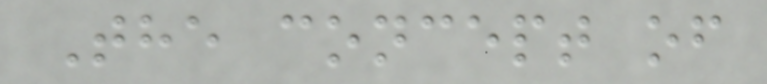The concept of
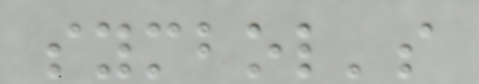symbol's
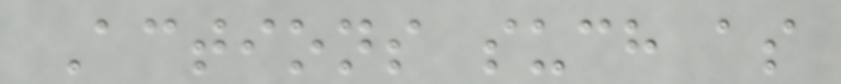Actions such as
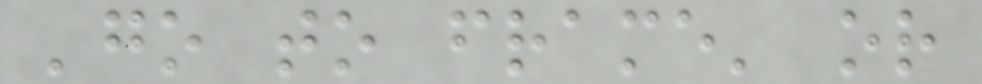'go to frame' or
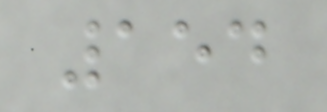154
